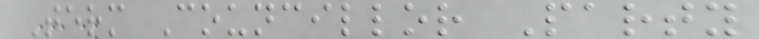Term Councillor Party
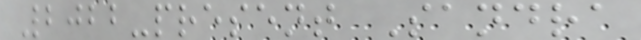2022-present Sandra
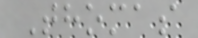Thomas
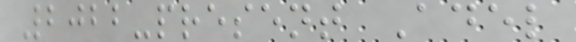2022-present Adel
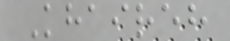Khaireh
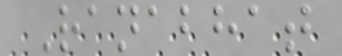Ranabhat
